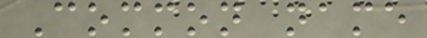Common name
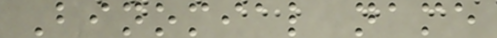Binomial name
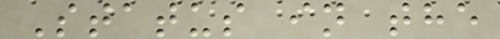Status in the
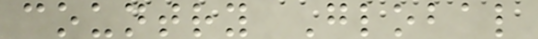country Global
